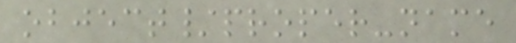object/proper-name
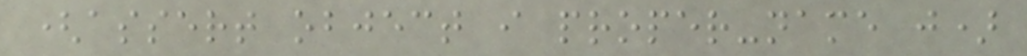(assert object i proper-name j)
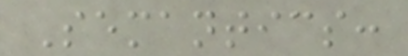Semantics:
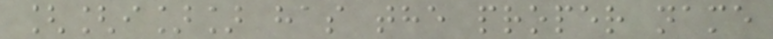[[i]] has the proper name
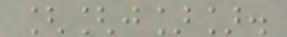[[j]].
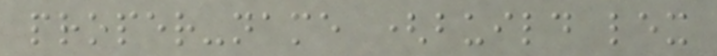proper-name (build lex
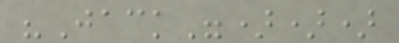"Jack")))
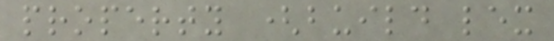property (build lex
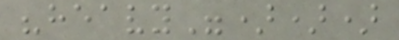"heavy")))
